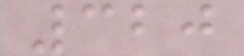320
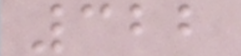322
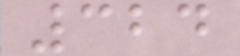324
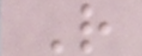R
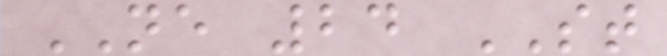NE 24 ST
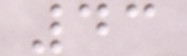43
